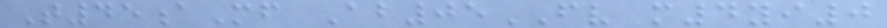T45aMf Ab05FV m4yi0
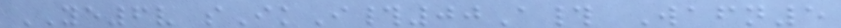YE6v sIkI#00A# Wafn5
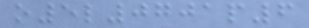o5l0701p6
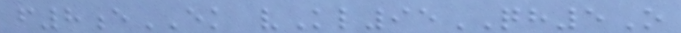f8eEK vKl95QH5O
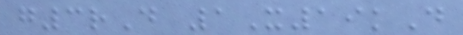g3rD 1X19kD
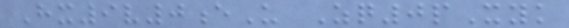Hx9v0eU Zq0pXyk
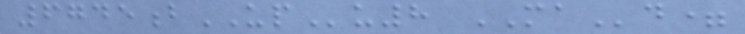6745bUPu8 MAd=
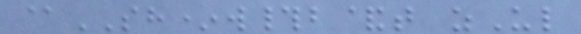@SH*w#b&t zUl
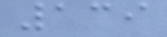139
